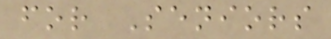for Seniors
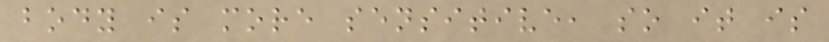body is more sensitive, so it is
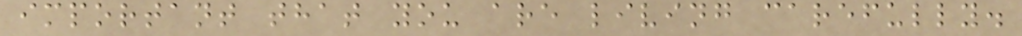important that you are living carefully.
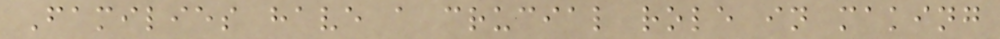Families have a crucial role in making
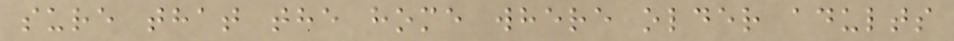sure that the home where older adults
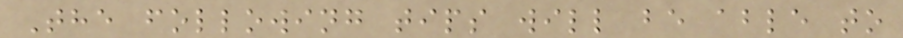The following tips will be able to
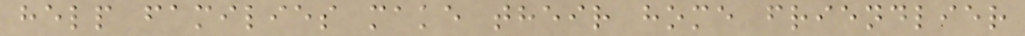help families make their home friendlier
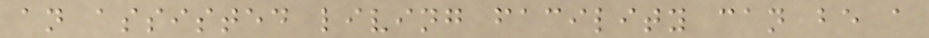an assisted living facility can be a
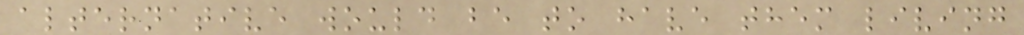alternative would be to have them living
